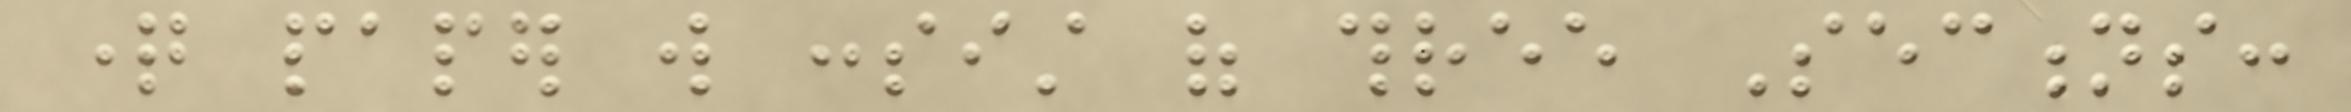question paper will consist of three Sections:
